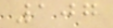107
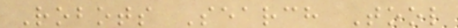Robots Search Tool
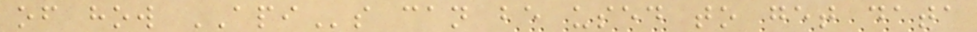of how APIs can be used to get data
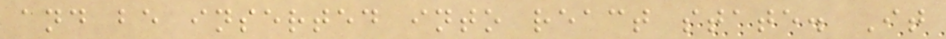and be inserted into react state. It
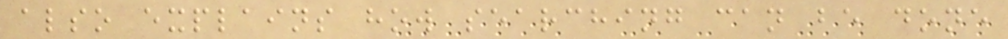also explains how searching can be done
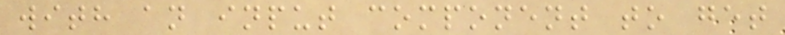with an input component to get
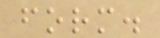form.
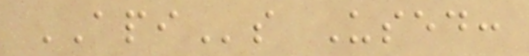APIs Used:
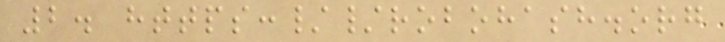2. https://robohash.org
